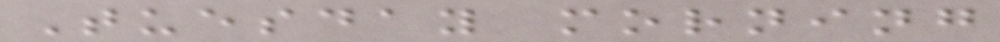Tuesday morning
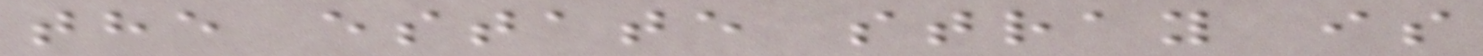the estate stray is
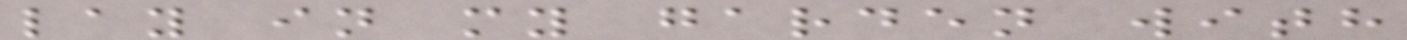lay in my garden with
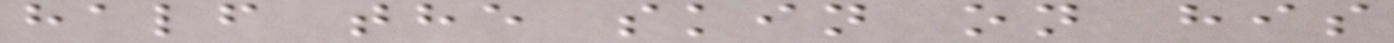half the skin on his
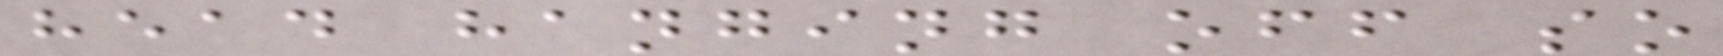head hanging off so
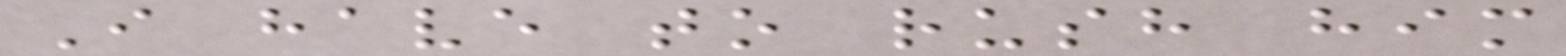I have to rush him
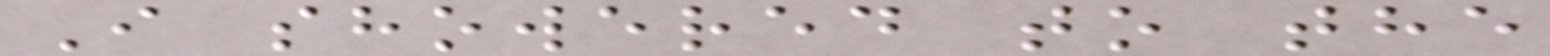I showered to the
